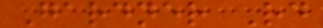Gardner Rd
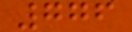776
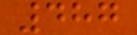487
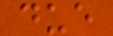due
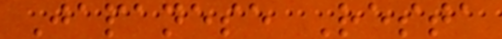Japanese Resta
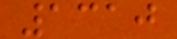1310
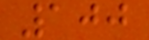100
